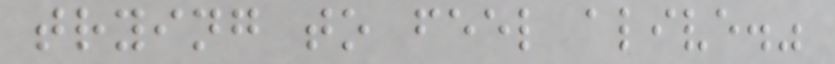trying to feel alive."
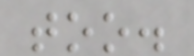too.
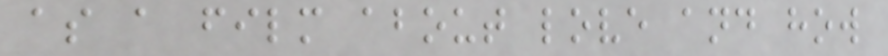as a film about love and how
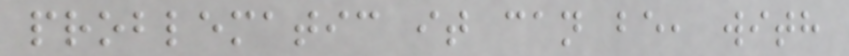problematic it can be, with
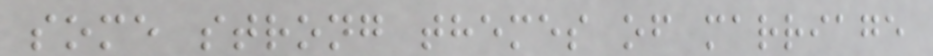some strong themes of marriage
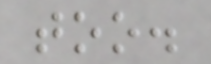too.
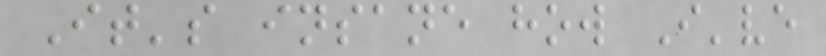It's insane how I've
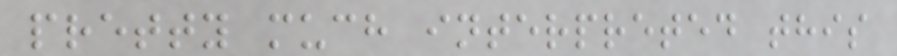pretty much interpreted this
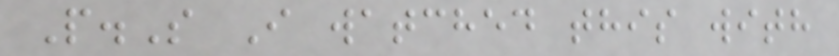P.S I watched this with
